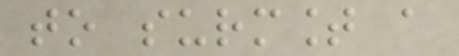to surmount a
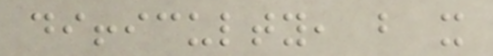difficulty, but it
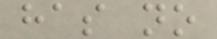has no
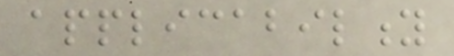applicability
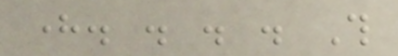here. . . . This
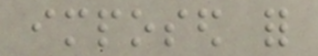imposed for
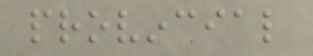provincial
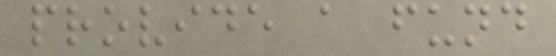provide a fund
